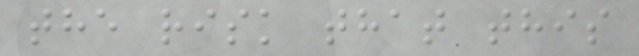the risk that this
